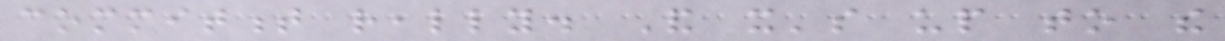commitment really. And it's up to the
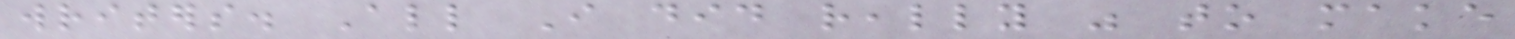writers. All I did really was to make
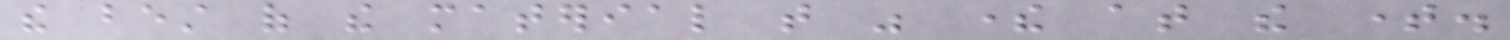the best of the material that was there at the time.
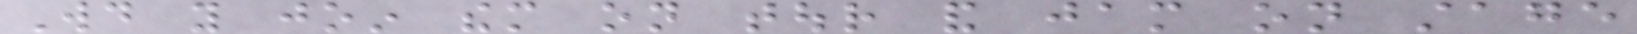Would you join them on tour and jam on stage
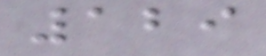129
